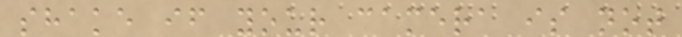shake if your camera is not
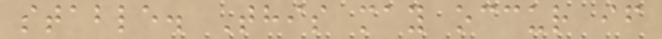stable. This may occur if
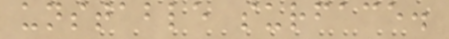unstable surface.
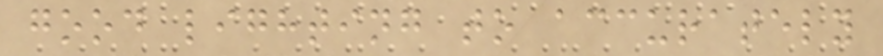good lighting to accurately
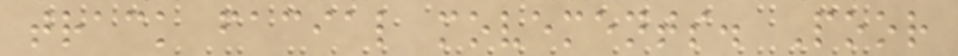track facial movements. Poor
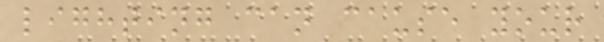lighting can cause your
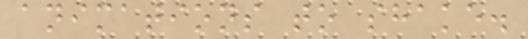animations to shake.
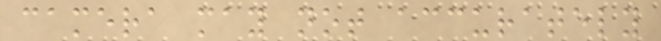camera may not accurately
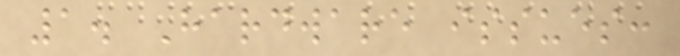1. Hardware issues:
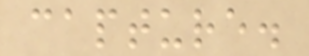capture.
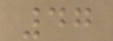47
